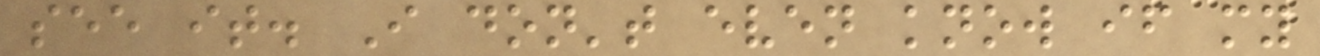see it. I don't even know if my
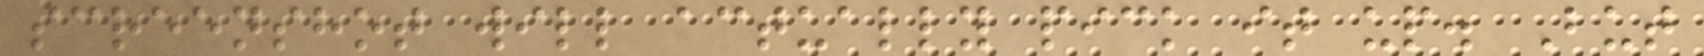screenshot will actually pick it up. But
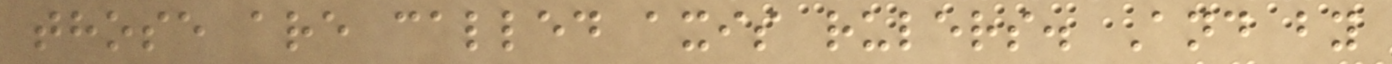those are called axis rulers. And by
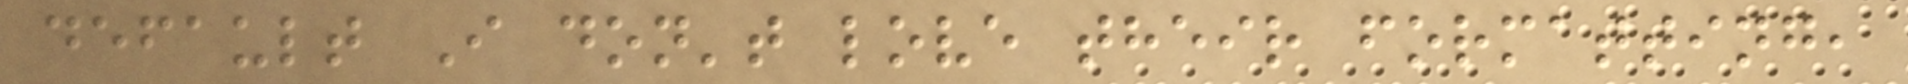default I don't love their formatting,
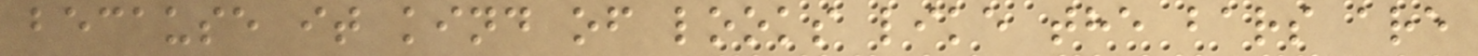because it kind of looks like the bars are
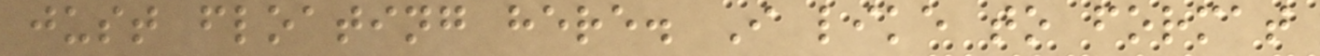just floating here. I like to format
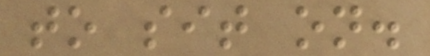to sit on.
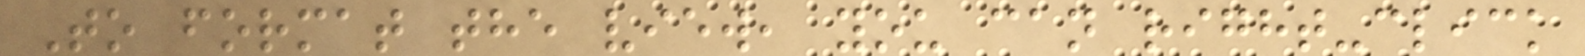To format the view, you can right-click
